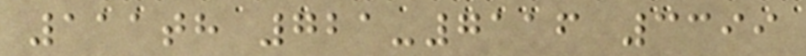111th 721-7116 3399
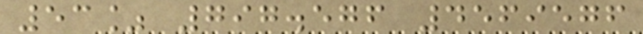53% 797.576 4569576
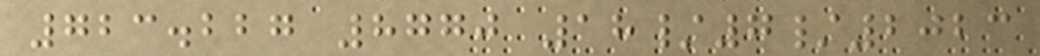723.227 8770 18/7/2023
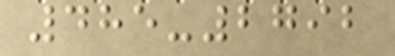485-2792
